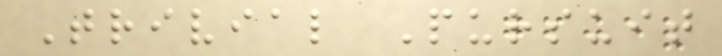Trivial Pursuit
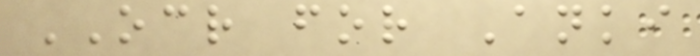OCR for Anki
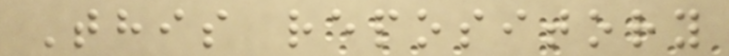This repository
